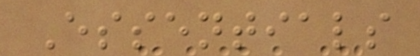Essentials
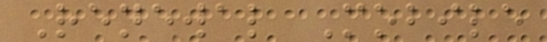Renewal Mobile
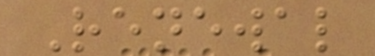Renewal
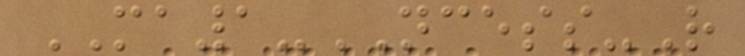MA1-NCESS-R
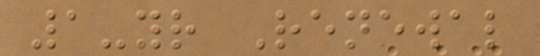1-yr Renewal
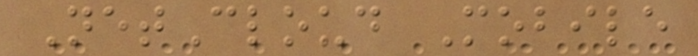NetCloud Mobile
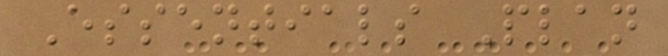Essentials Plan
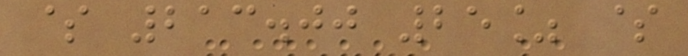$ 213.00 25% $
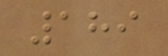189
